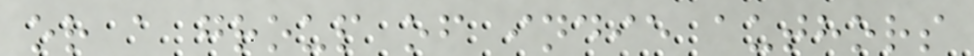or a group of indie authors
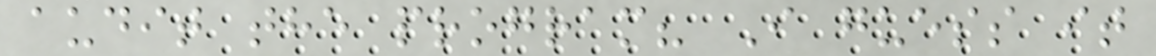audit the program? I guess it
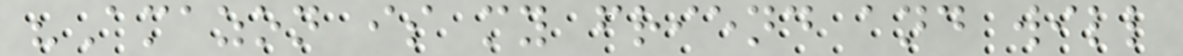"Amazon is my friend and will
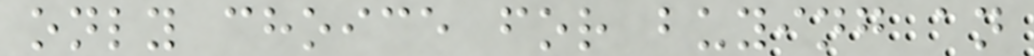only choice for buying an
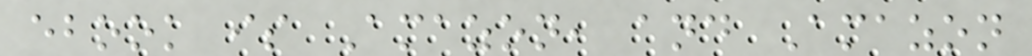ebook is Amazon, and Amazon
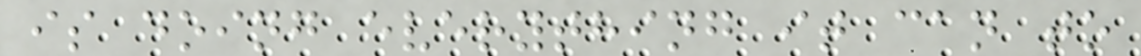is doing everything it can to
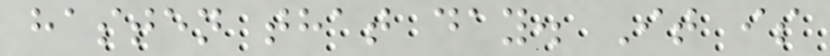hasten that day. It is
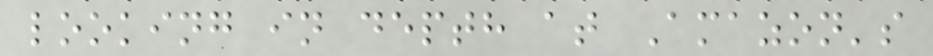looking in depth at Amazon's
